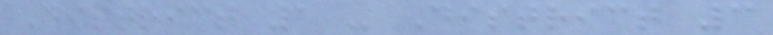District 1 - District 3
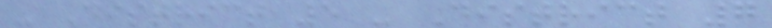- District 5 - District 7
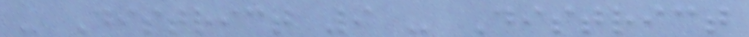- District 9 - District
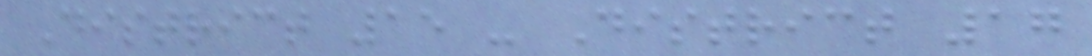District 15 - District 17
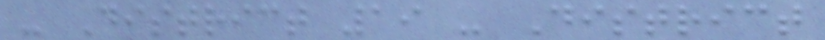- District 19 - District
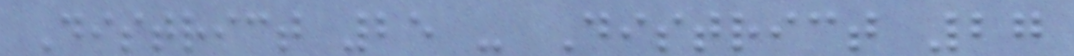District 25 - District 27
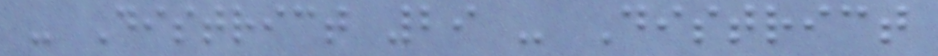- District 29 - District
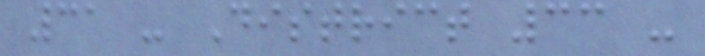31 - District 33 -
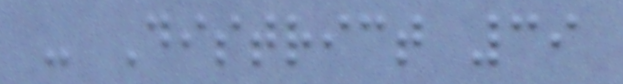- District 39
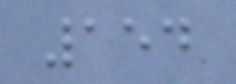154
